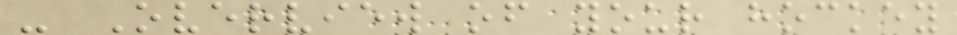- Overview of your hockey
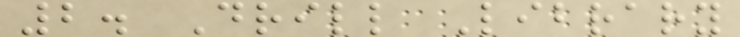2. Drill Library
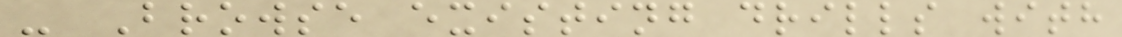- Browse existing drills with
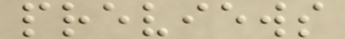previews
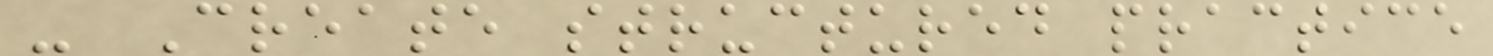- Create structured practice
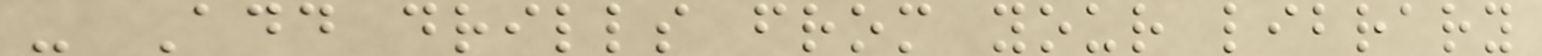- Add drills from your library
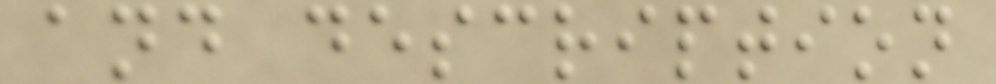and description
